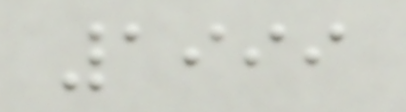1999
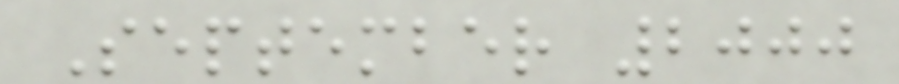September 2000
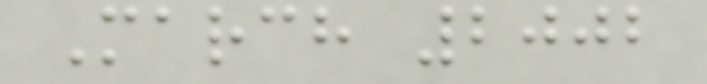March 2002
